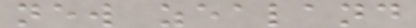new zealand
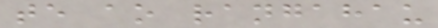te ao rangahau
